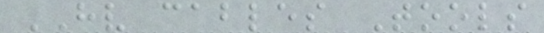HV cables Tools
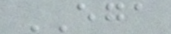EGA
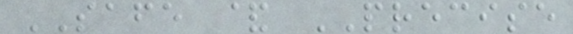SAFE & PRECISE
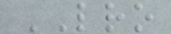LRO
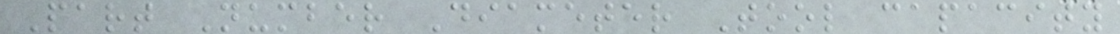Part Number Diameter Tool capacity
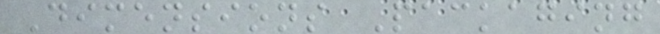Dimensions Packaging
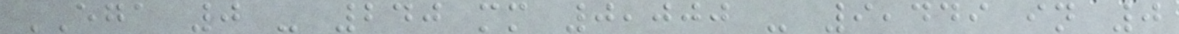EGA 0 - 240 mm 0,000 - 9,449 in 0
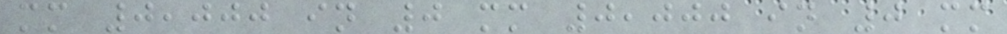mm 0,000 in 0 mm 0,000 in 0 mm
